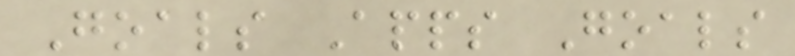Goals Apps Goals
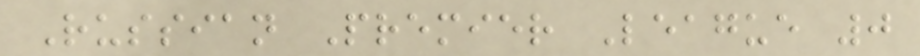Russian Premier League 0
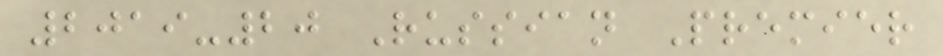2019-20 Russian Premier
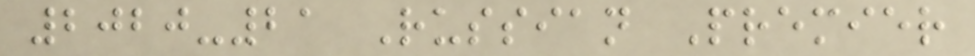2020-21 Russian Premier
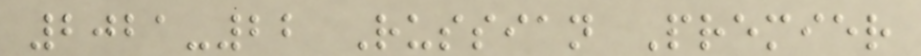2021-22 Russian Premier
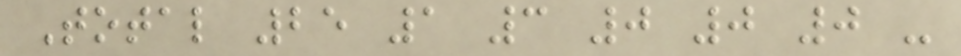Total 25 1 3 0 0 0 -
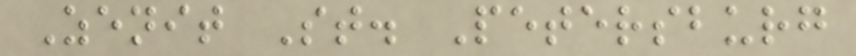Zenit St. Petersburg
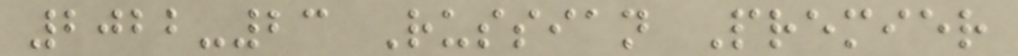2022-23 Russian Premier
